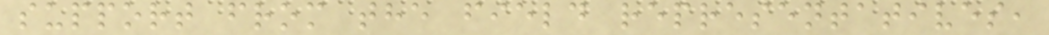support from the field representatives,
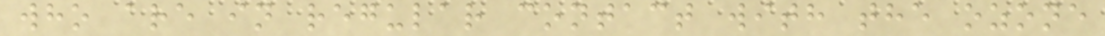who are in regular contact with the ozone
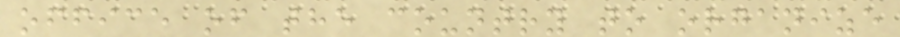office of the country to organize
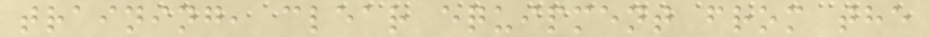training, clear equipment from the
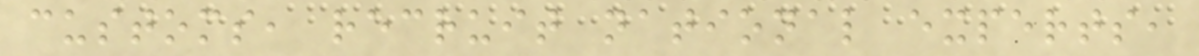customs, recruit national experts,
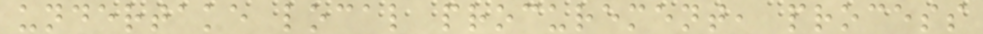undertake local procurement, process
